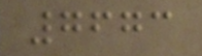7673
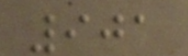901
